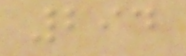294
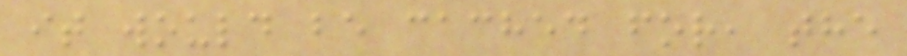it would be cached for, the
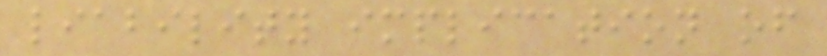liability implication of
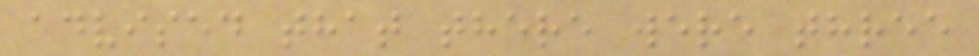advised that there were three
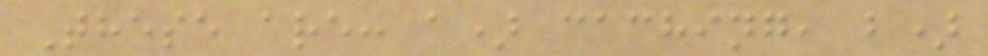These are: a) caching, b)
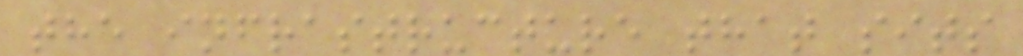the infrastructure that sits
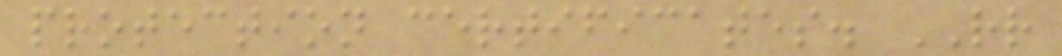protection certificates. RR
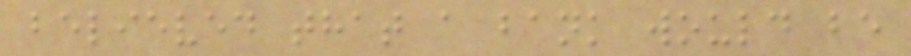believed that a bank would be
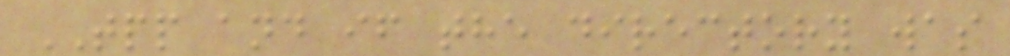TPP and if the directory was
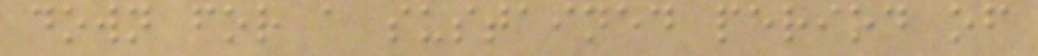down for a sustained period of
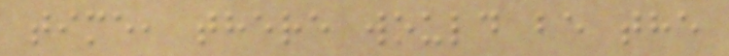time, there would be the
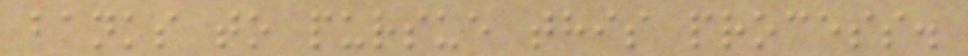banks to pursue this process.
